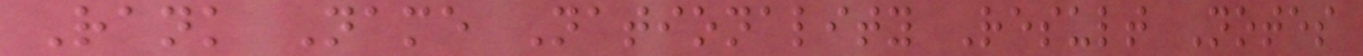Rank Name Nationality Result Notes
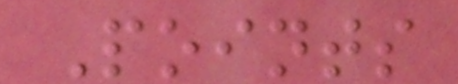Points
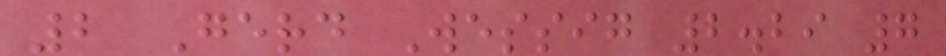2 Gerd Wessig 2.29 7
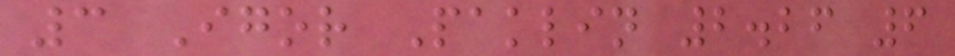3 Igor Paklin 2.26 6
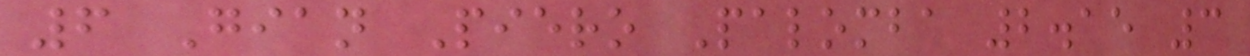6 Gian Piero Palomba 2.15 3
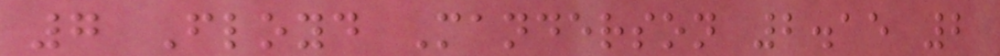7 Floyd Manderson 2.15 2
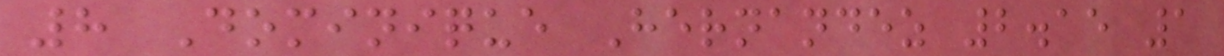8 Dominique Hernandez 2.15 1
